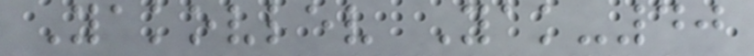Yakovlev Yak-40
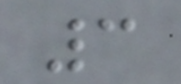3
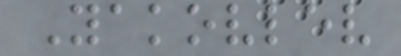Yakovlev
